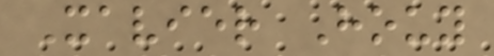Xavier Houy
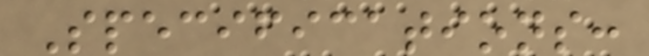Specifications:
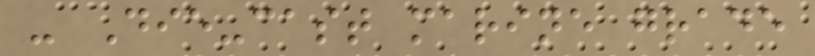- Die-cast marine grade
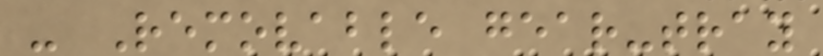- Removable gear-tray
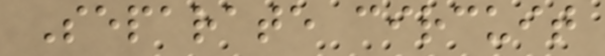Separate circuit
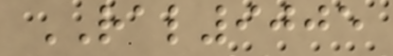RAL9005
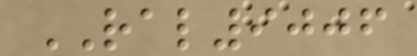RAL9006
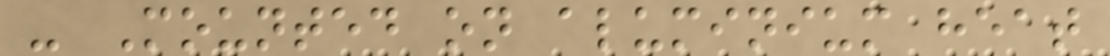- Mounted on aluminium heat
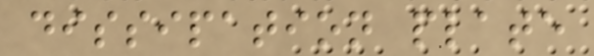dissipation plate
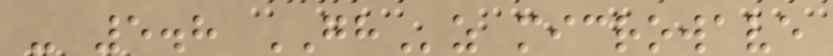- 5.8 GHz microwave
